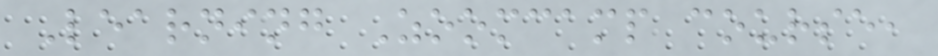Learning Zoomcamp course,
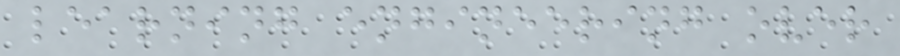learning engineering over
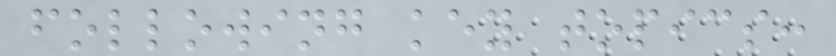following key topics:
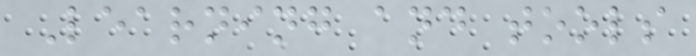Learning and tools
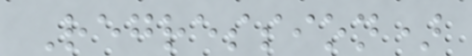Regression)
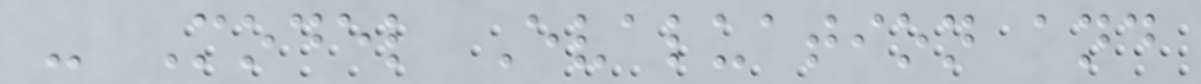- Model Evaluation and
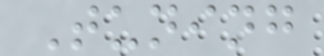Tuning
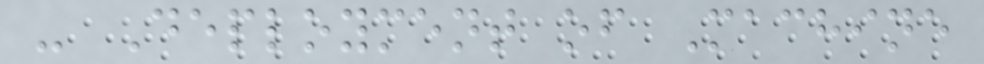- Deployment of Machine
